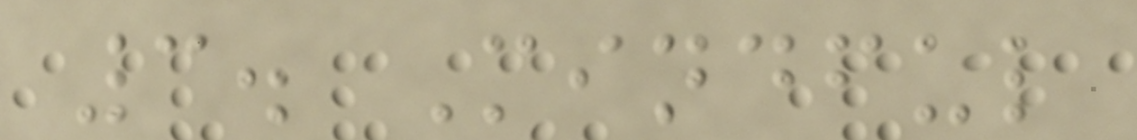3. Mindful
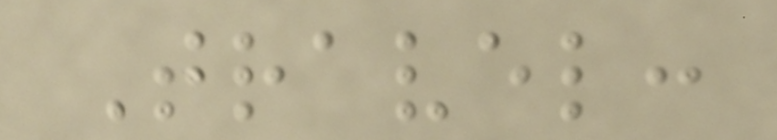Travel:
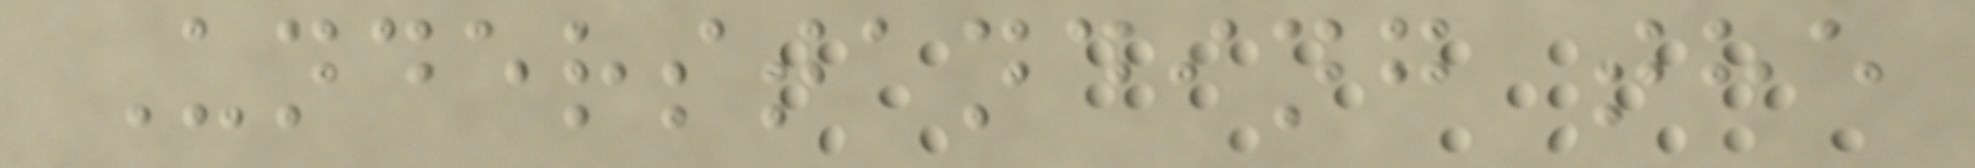Understanding the
